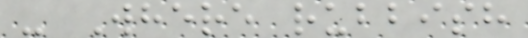- Where rubbish
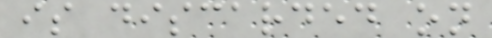is discarded on
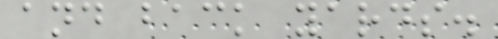and back yards.
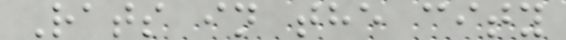Rats in the city
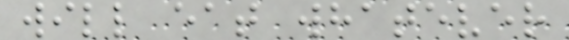will eat whatever
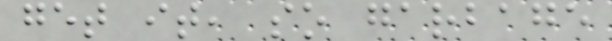get it, so garbage
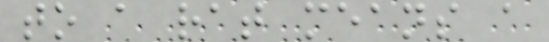to a rat means a
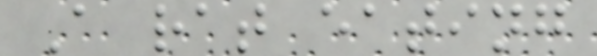A rat eating
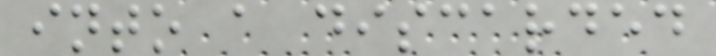into a discarded
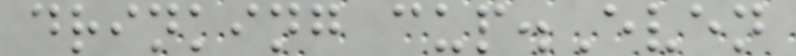drinking cup.Even
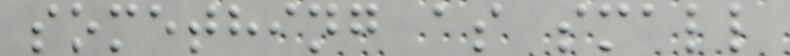something as small
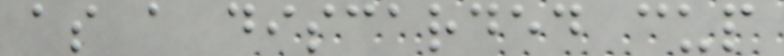as a discarded cup
